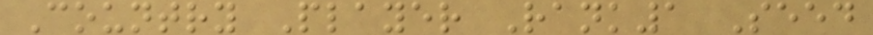Country Player Rank1 Seed
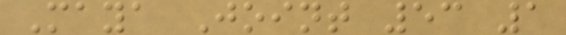Maya Joint 53 1
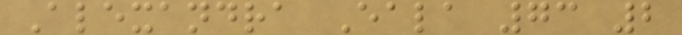Alexandra Eala 73 2
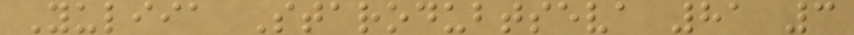Yuliia Starodubtseva 81 3
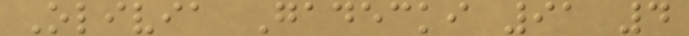Olivia Gadecki 91 4
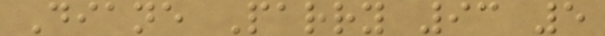Diane Parry 93 5
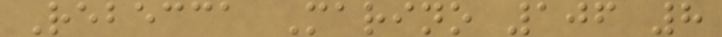Rebecca Marino 106 8
